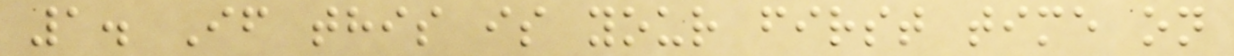1. If this is your first time on
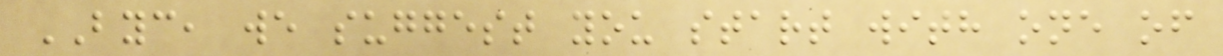BYC, we suggest you start with one of
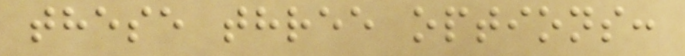these three options:
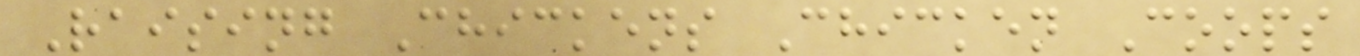Raising Chickens Chicken Coops
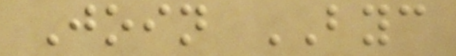Join BYC
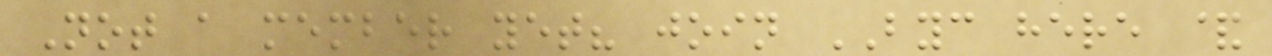Not a member yet? join BYC here &
